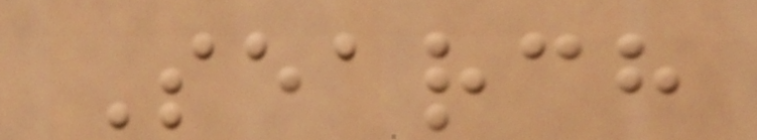Search
